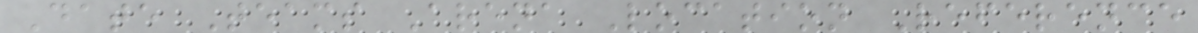Date Teams Arena Location Reference
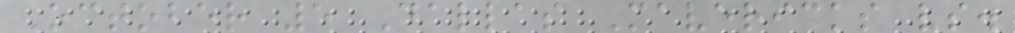October 5 Dallas Mavericks vs.
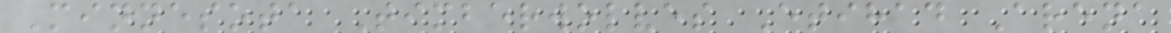Minnesota Timberwolves Etihad Arena
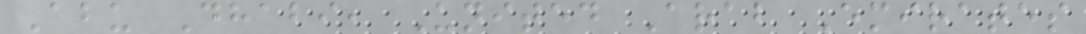Abu Dhabi, United Arab Emirates
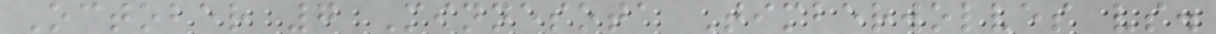October 7 Minnesota Timberwolves vs.
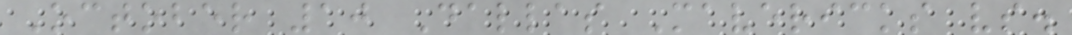October 10 Dallas Mavericks vs.
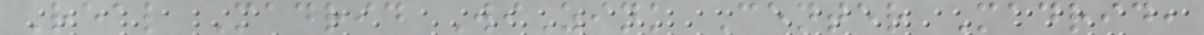Real Madrid WiZink Center Madrid,
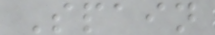Spain
